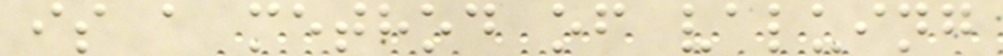is a method of valuing
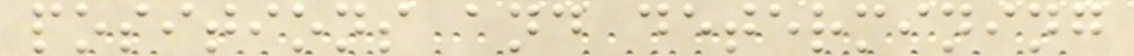positions and determining
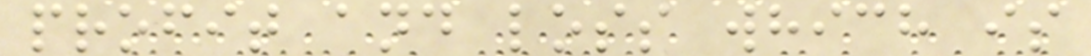profit and loss which is
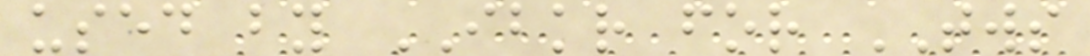used by IBKR for TWS
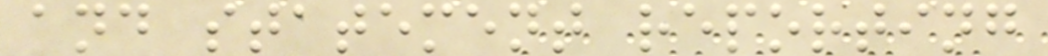and statement reporting
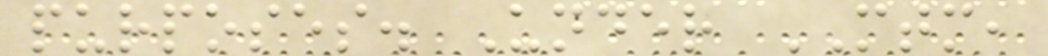purposes. Under MTM,
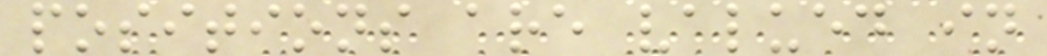positions are valued in
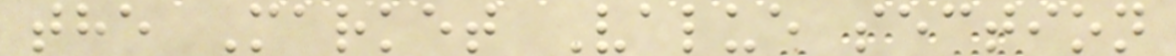the Market Value section
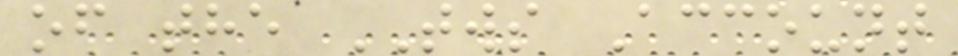of the TWS Account
